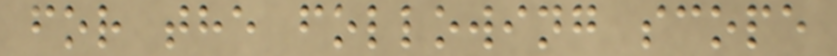for the following scope
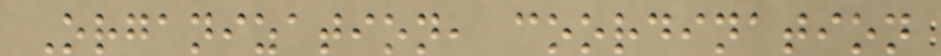Organization, coordination
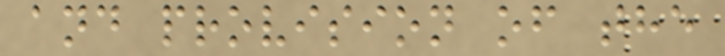and provision of the
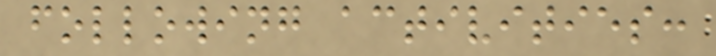following activities:
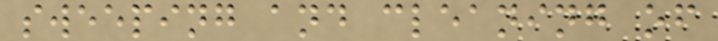sweeping and cleaning of
